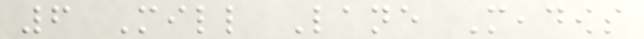6 Mill Lane Meadows
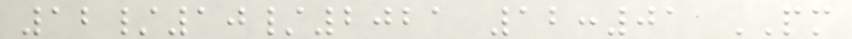12/10/2021 12:01 PM
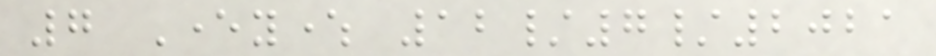7 Everywhere 12/7/2021
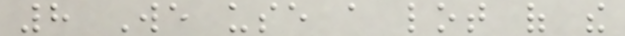8 We use a lot of the
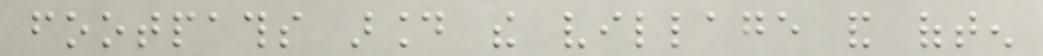footpaths around the village and often
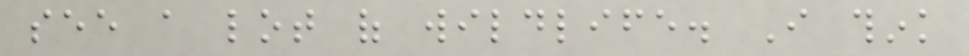see a lot of wildlife. I think
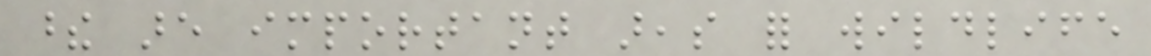these are important areas for wildlife
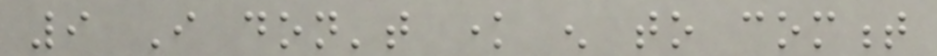9 I don't know enough to comment
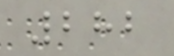282
